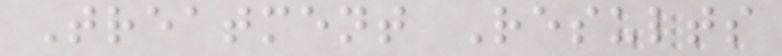Treatment Results
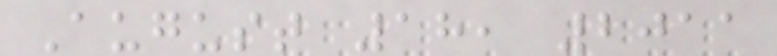August 18, 2011
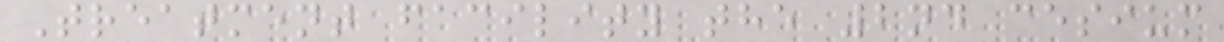Treatment facility the 2nd cesium
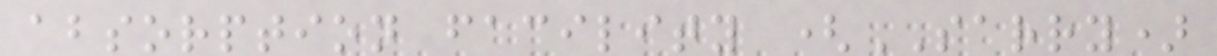absorption facility (SARRY)
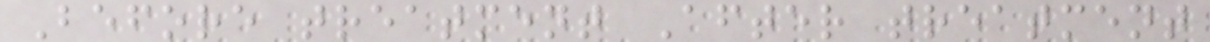Before treatment After treatment
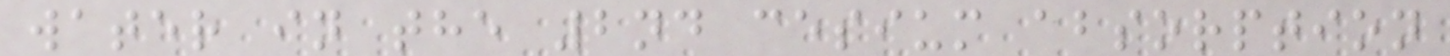water in the 2nd cesium absorption
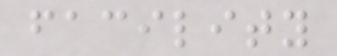facility
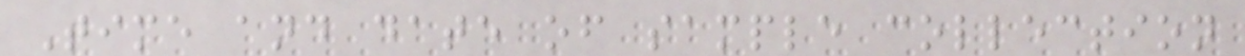Time and date of sample collection
